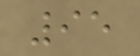95
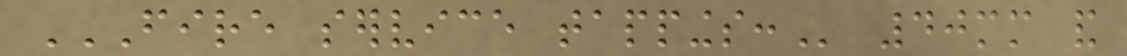FIRE SERVICE TAPPINGS: 40mm and
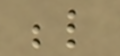below
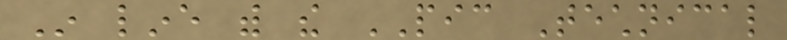In line with the PIC Technical
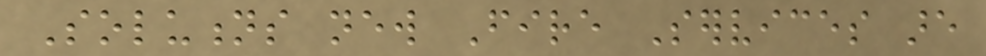Solutions new Fire Services are
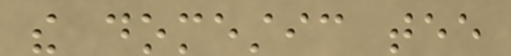the domestic tee
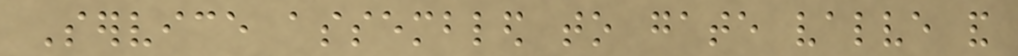Service assembled to gate valve and
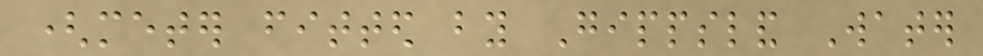(meter fitted by Gippsland Water
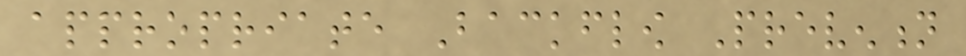appropriate Backflow Prevention
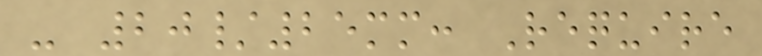- 20/25mm: Require
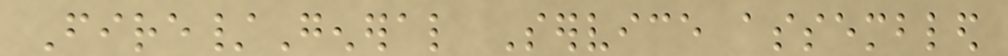Fire/General Service assembled
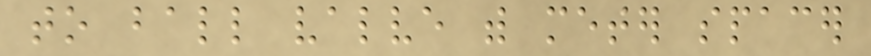to ball valve with meter spacer
